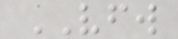VFW
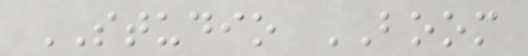STUDIO BOOM
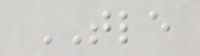TLE
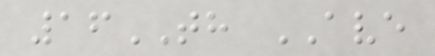16TH AVE
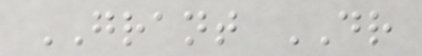GRANT DR
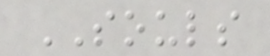SOULS
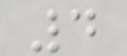4
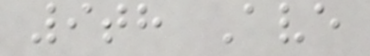9th Ave
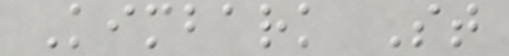Kimbark St
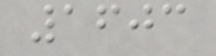1603
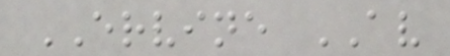ERVINE AV
